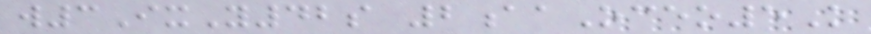w3IxY42s 2aaOceo5K
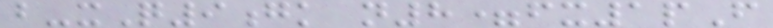b-xQ9gk n8=fx1pF
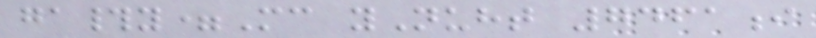ga#y=Mc yNuht 7461i
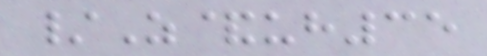/Z&uh35
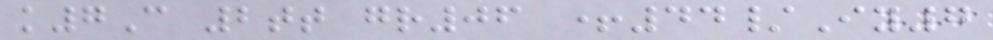k7C 2tt gr06 +44/Iy7
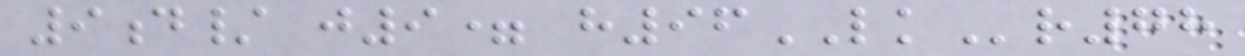9d/ j9= h96LKr78
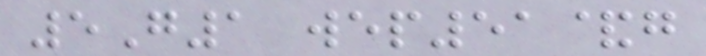5G1 wep51&g
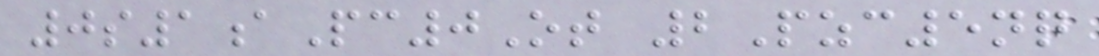0s1aPc0Ot 2Pzc5nq
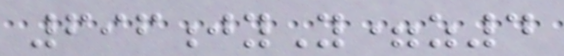696jyY=z4
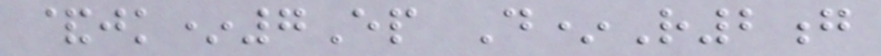&jk*7Ep D*R2g
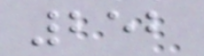252
